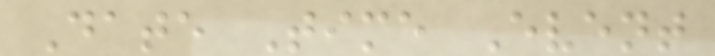Date Time Event
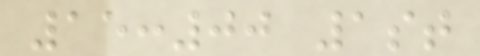15:00 1st
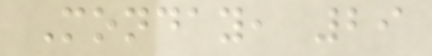Monday, 29
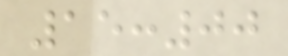15:00
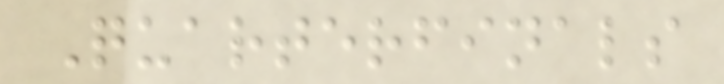Quarterfinals
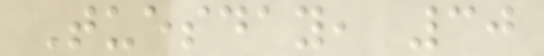Tuesday, 30
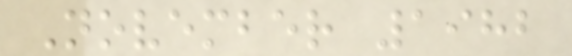November 1982
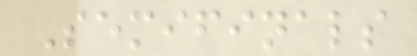Semifinals
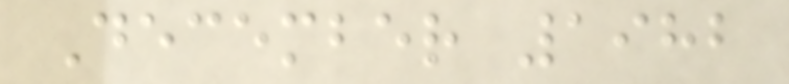December 1982
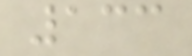133
